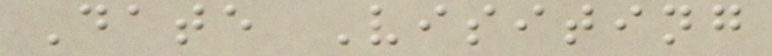Date Visiting
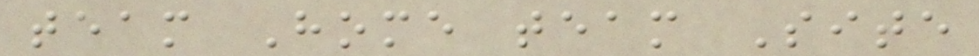team Home team Site
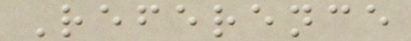Reference
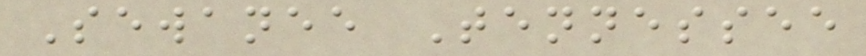Sewanee Tennessee
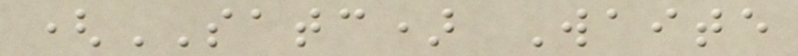(SATC) Waite
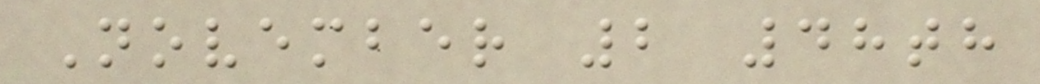November 2 48th
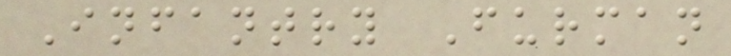Infantry Furman
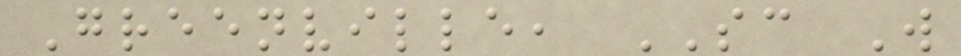Greenville, SC W
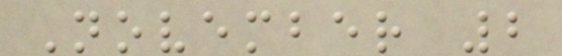November 2
